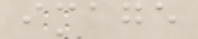image
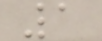1
